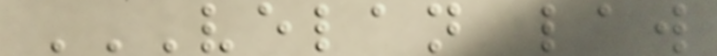VELAN LAW
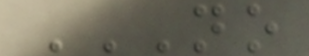NO
